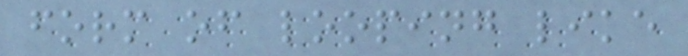form of looping like
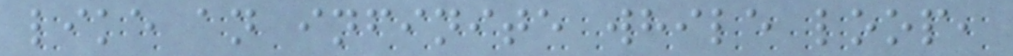like an infinite while loop,
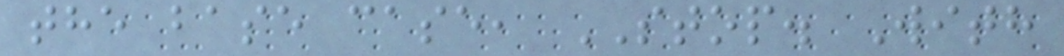the base case, STOP. With
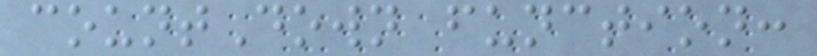countDown function:
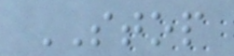STOP
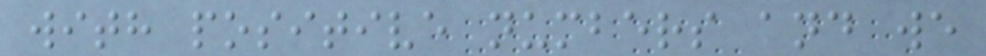with positive numbers and we
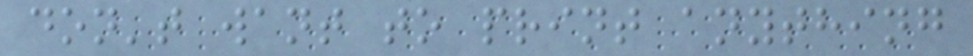don't want to print anything
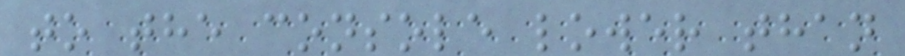to the console lower than
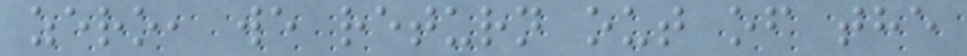zero, we return out of the
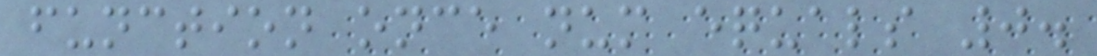function once num equals 0.
